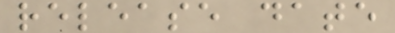release date
